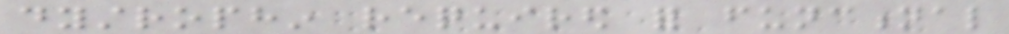dystrophin required for functional
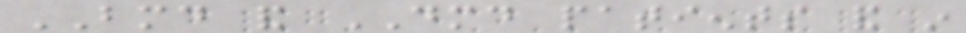BMD and DMD patients and in
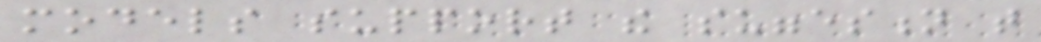models support the suggestion that
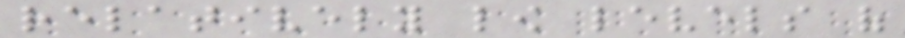relatively low levels of
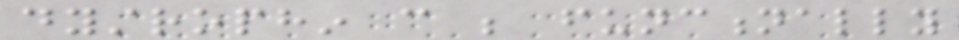dystrophin can be functionally
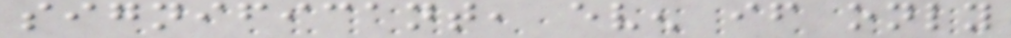significant, even if only
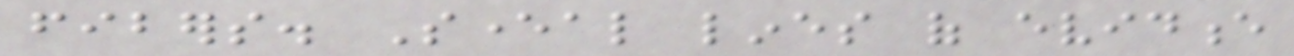fibers. Several lines of evidence
